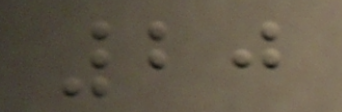20
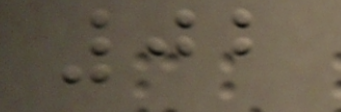02
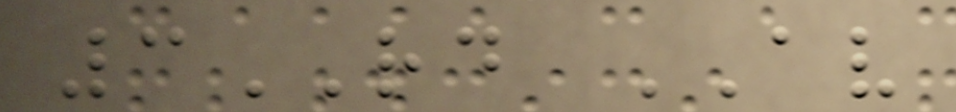3RD AV
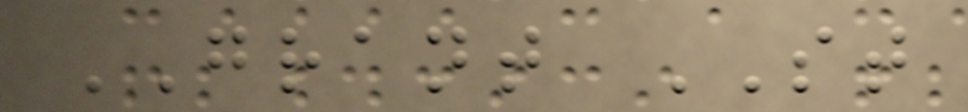GRANT ST
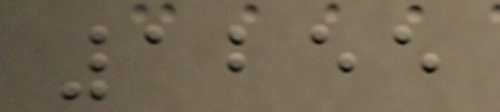1255
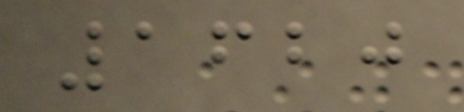1620
